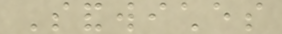Sandwiches
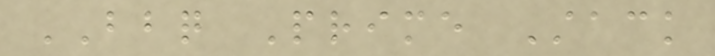BBQ Prime Stack
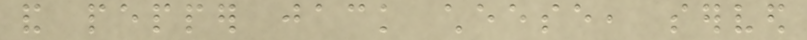and pepper jack cheese, served
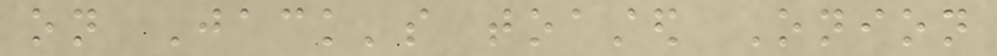on Jack's toasted Onion
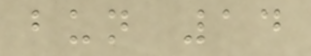bun 14
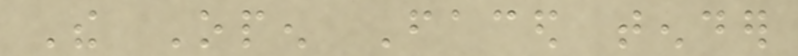The Open Faced tender
